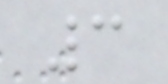3
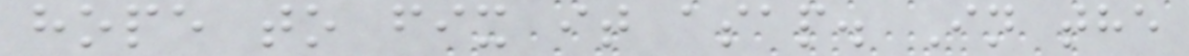hope to fix it asap. In the
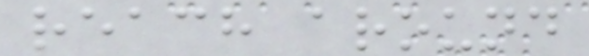reach around
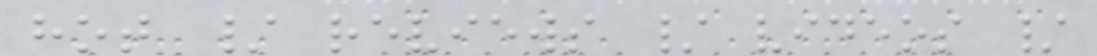hot / reviews / videos /
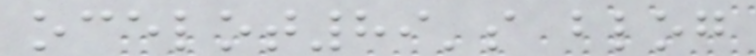ocelot89's blog
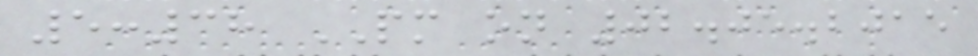5:38 PM on 02.05.2015
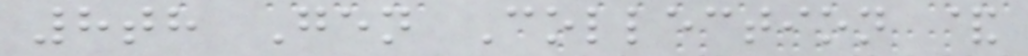8th Gen Collection &
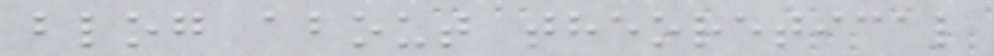blog about theoretical
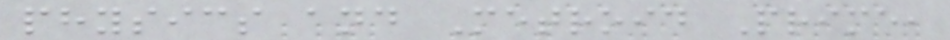physics and Metroid Prime,
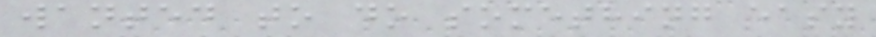wanted to do something easy
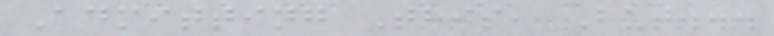Admitting This, But...
